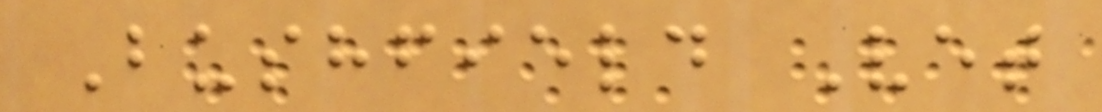Bushfield Vet
